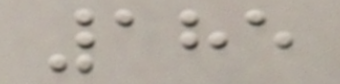185
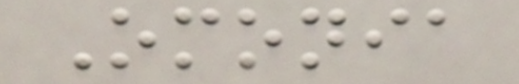Omonia
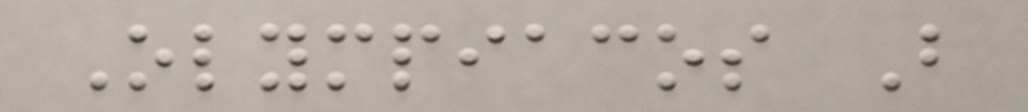Olympiacos B
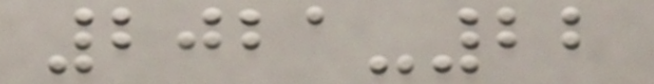2021-22
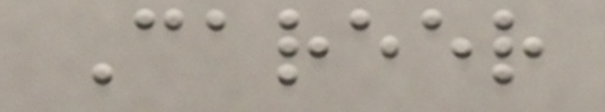Career
